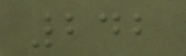242
